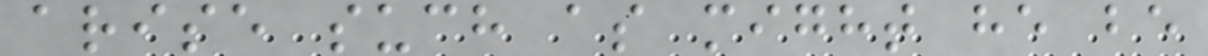arise such as might he be
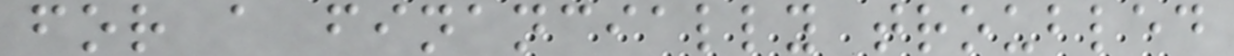for a financially troubled
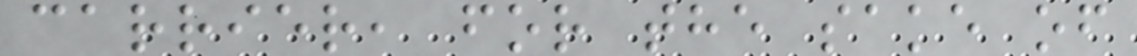carrier, for the sake of
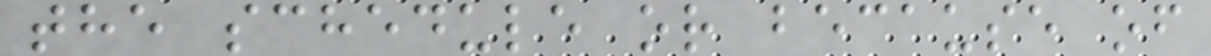the schedule or because of
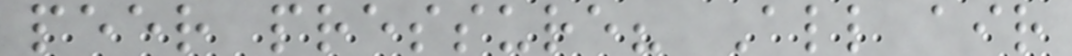peer pressure? All air
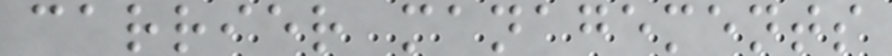carrier managements
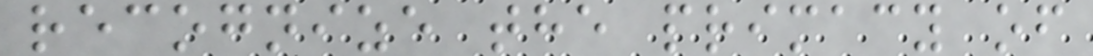recognize the primacy of
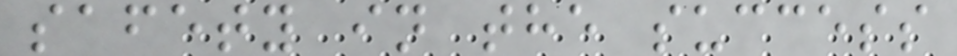safety in the success
